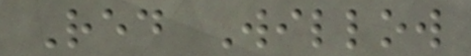Red Willow
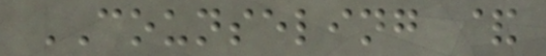COUNSELING &
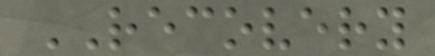RECOVERY
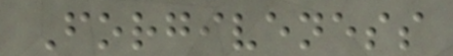Forgiveness
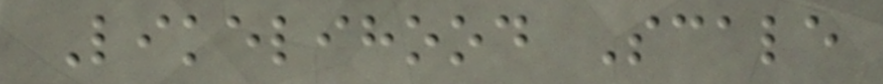Likelihood Scale
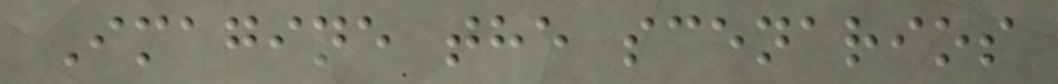Imagine the scenarios
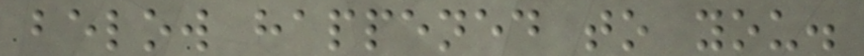below happened to you.
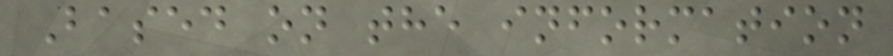Based on the information
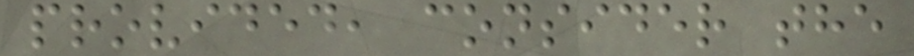provided, consider the
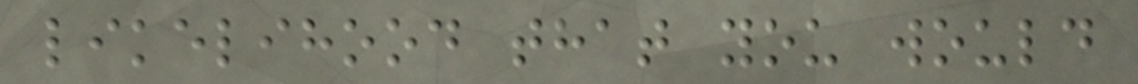likelihood that you would
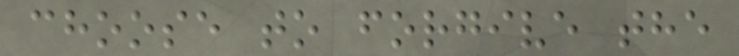choose to forgive the
